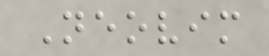Neovim
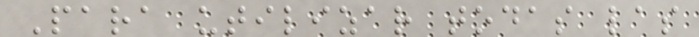Para utilizar todas las
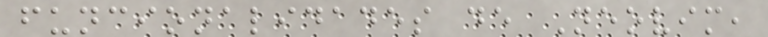funcionalidades de Neovim,
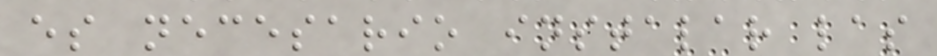es necesario instalar las
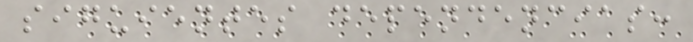siguientes dependencias:
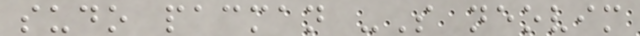sudo pacman -S neovim
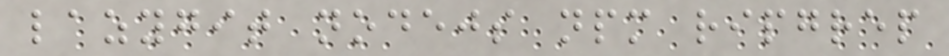lazygit nodejs npm ripgrep
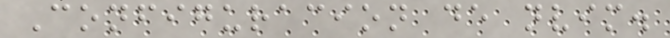Configuracion de nvim.
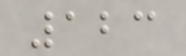123
